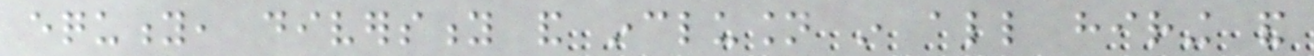equity, diversity and inclusion in all hiring and
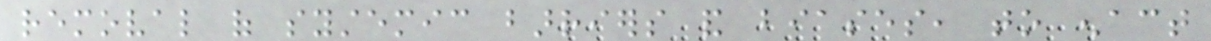removal of systemic barriers and biases, to enact
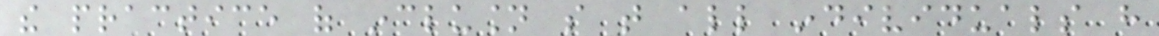the practice of inclusion so that all individuals have
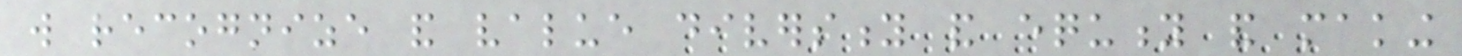will recognize and value diversity and equity and making
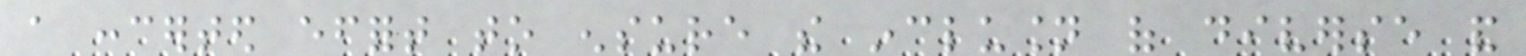a concerted effort to ensure the inclusion of diverse and
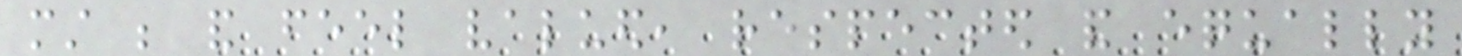must be and feel valued, respected and equally
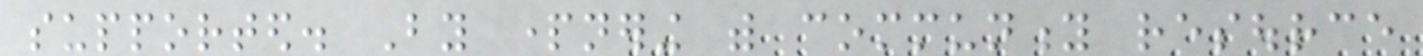supported. By partnering with community resource
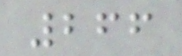266
